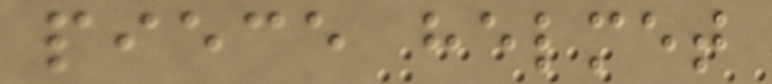piece helmet
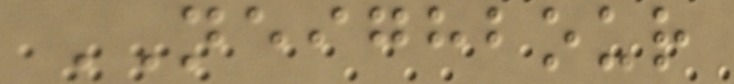NEIGHBOUR
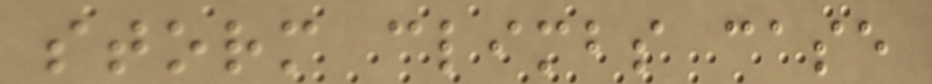storm climbs case
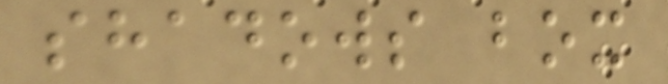shadows box
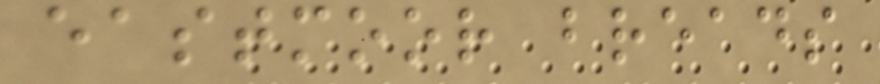eastmoor breads
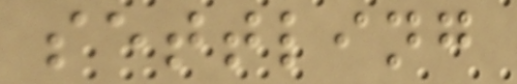settling
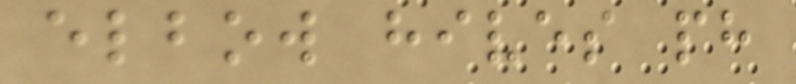elbow hives ph
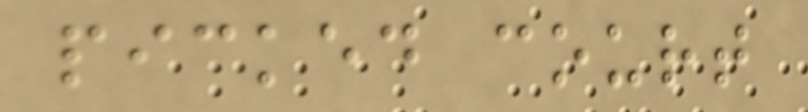picked court
